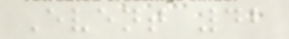Event 42
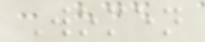Women
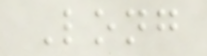Long
